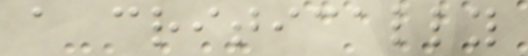a critically
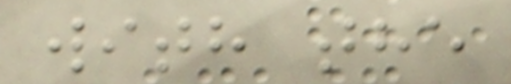with the
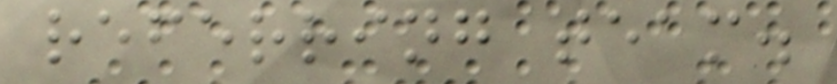referring team.
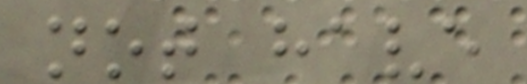not have
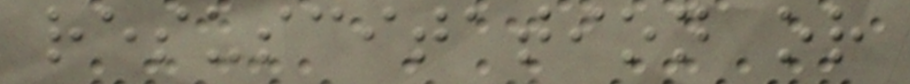resuscitation or
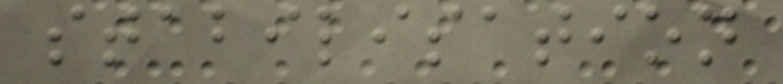stabilisation
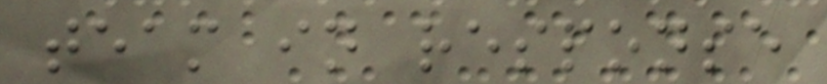team in response
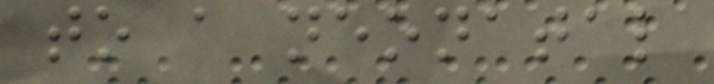to a neonatal
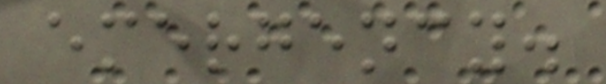emergency.
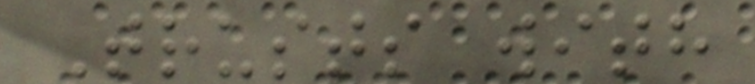Trusts with
